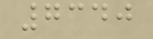7340
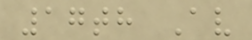17th Av
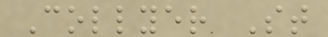Collyer St
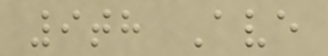9th Ave
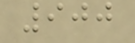900
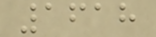1618
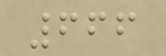666
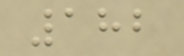182
